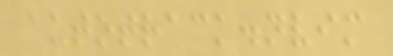autotrack.nvim
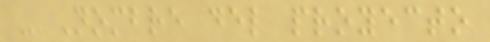- Nombre del proyecto
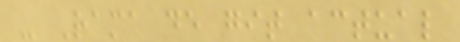- Rama de git actual
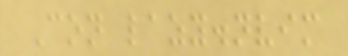Con lazy.nvim
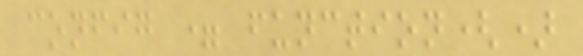config = function()
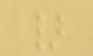}
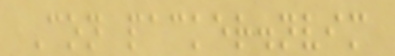Con packer.nvim
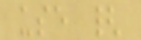use {
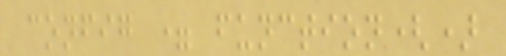config = function()
